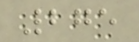275
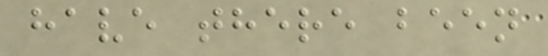have there been
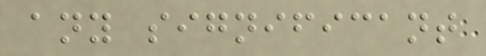any significant
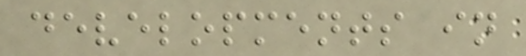developments in
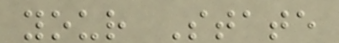your State
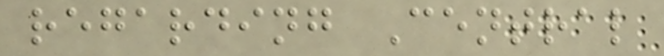regarding Central
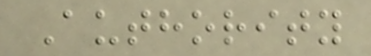Authority
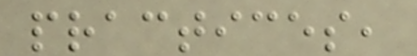practices,
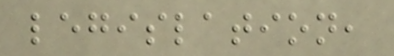legislation,
